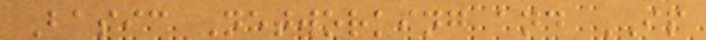Basic Networking and IP
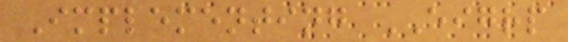Implementing EIGRP
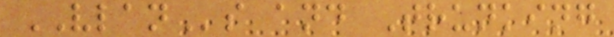VLANs and Trunking
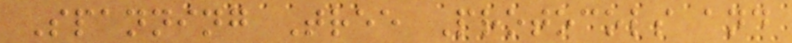Spanning Tree Protocols and
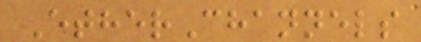EtherChannels
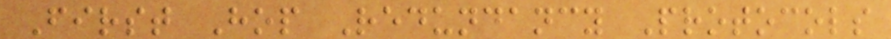First Hop Redundancy Protocols
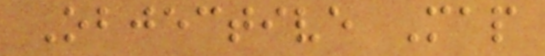Objective Map
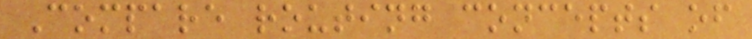Compare routing concepts of
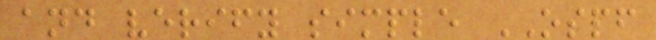and verify simple OSPF
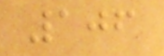106
